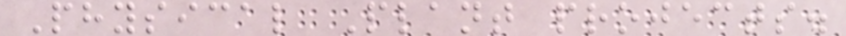Physical Plant projects.
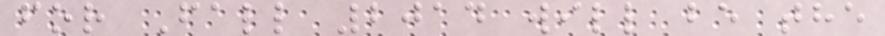for Fall 2014 will be the
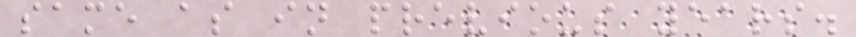same as in previous years.
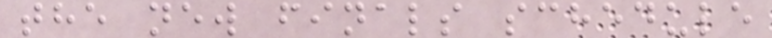the new finals schedule
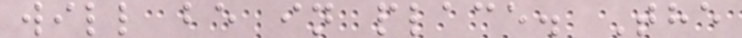will be in place. The
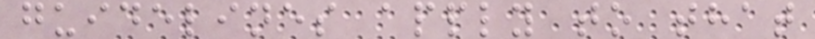guidelines apply to that
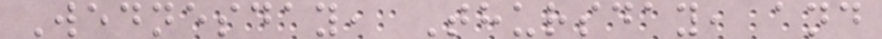Wednesday, Thursday, and
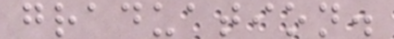graduation.
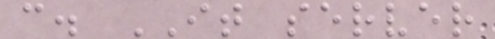c. IT server
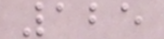125
